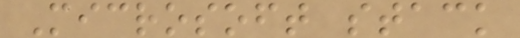Microsoft stack
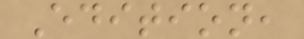Edition,
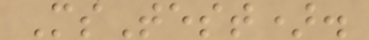MsTest).
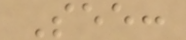See:
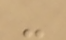-
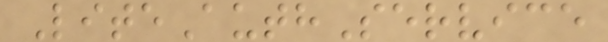LiteAuthService
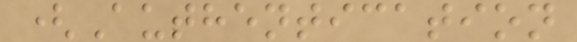(Authentication
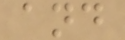and
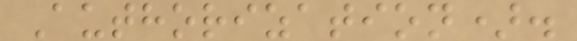Authorization).
